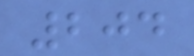204
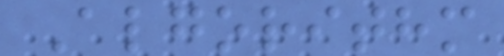Algorithm
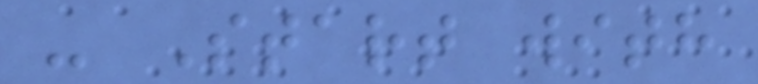- Start with
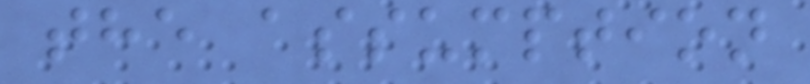the assumption
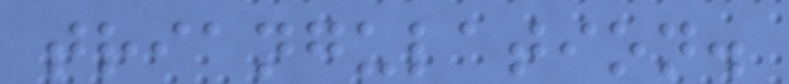triangulation.
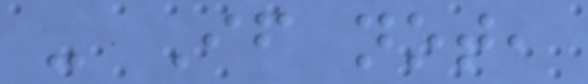- If not,
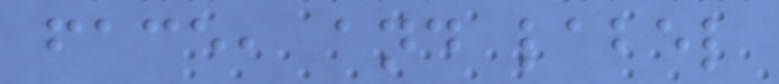face, and label
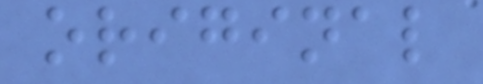original
